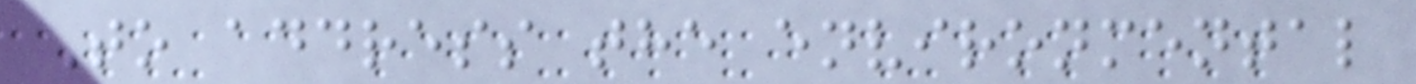To address the environmental
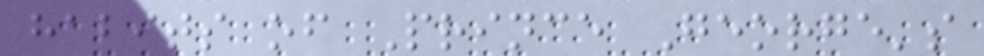habits of Prince George's
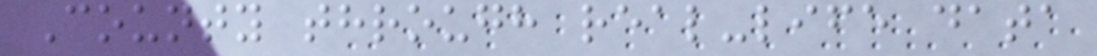County through real-life data
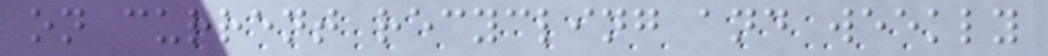on current recycling and weekly
